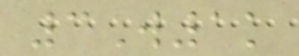3W1k
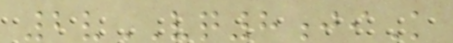2vVQ8jiK
